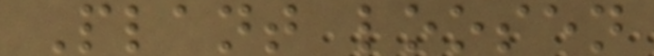Plant loosen
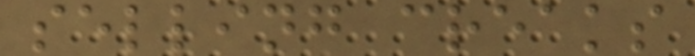selling creaks
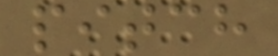pitch
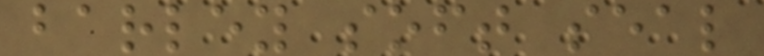barley soft seal
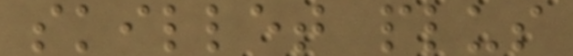skillet plus
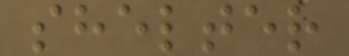shelter
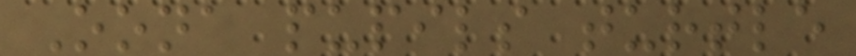Oona pupils turtle
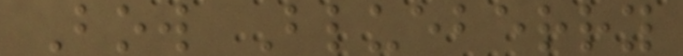Bow Blueberry
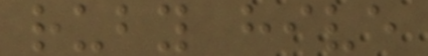ruby hive
